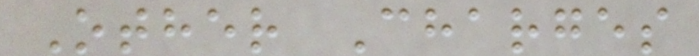Other Charges
